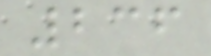236
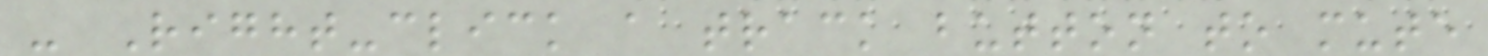- Right-click a track button to mute
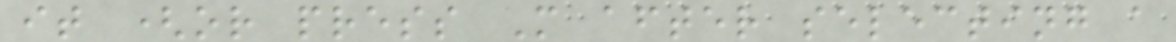it (or press M after selecting a
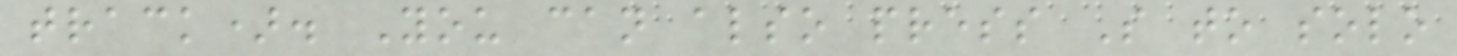track). You can also press S to solo
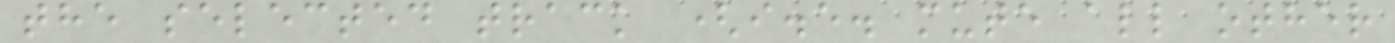the selected track (i.e. mute all other
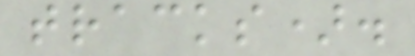tracks).
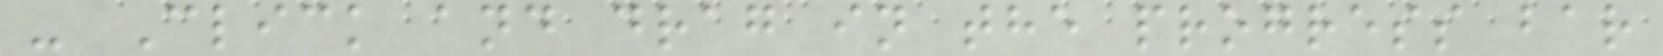- Click and drag in the progress bar
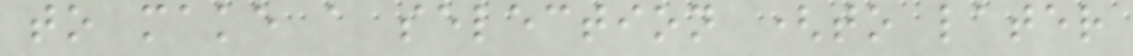to make a selection (to later
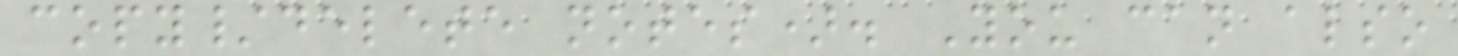copy/delete notes). You can also
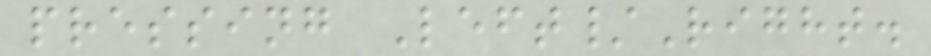pressing Left/Right.
